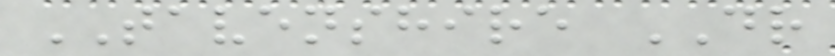TAVENSHIRE DR
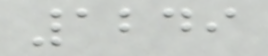1249
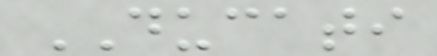DUCATI
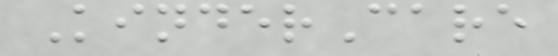KinderCare
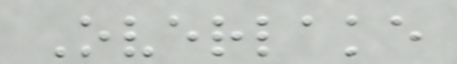Overlake
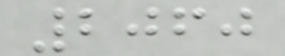2060
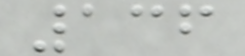136
